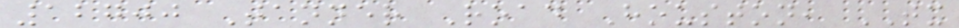12700 Tanner Road Houston, TX
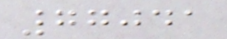77041
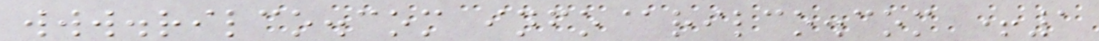www.rilco.com info@rilco.com +1
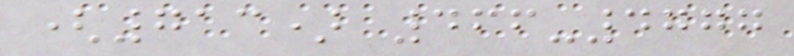(713) 466-4777
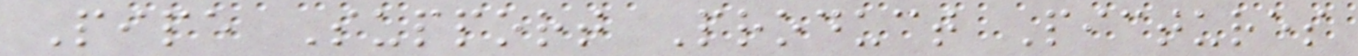Pipe Support Product Pictures
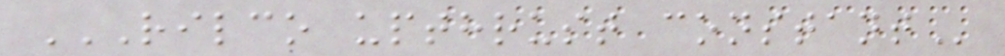RILCO UPTHRUST CONSTANT
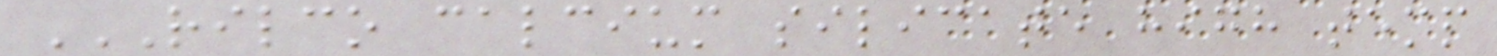RILCO CALCIUM SILICATE HIGH TEMP
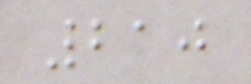210
